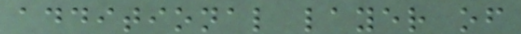additional layer of
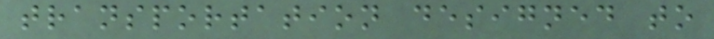transportation designed to
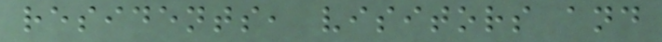residents, visitors and
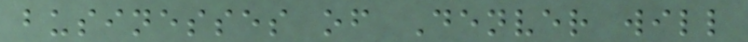businesses of Denver will
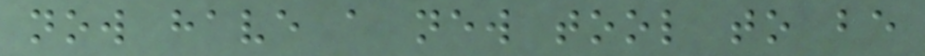now have a new tool to be
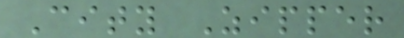City Zipper
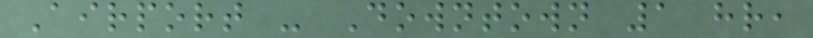Airport - Downtown 1 hr,
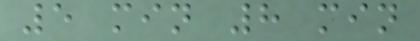5 min 8 min
